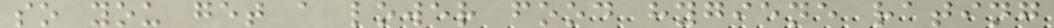so you get a lower food hygiene rating
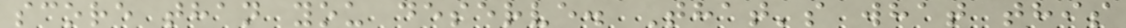score than you deserve. That's what this
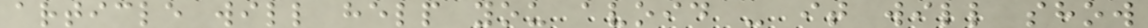article will help you avoid - it will show
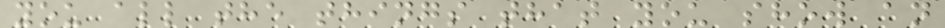you all the things that you show an
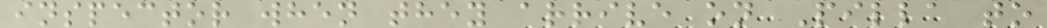inspector when they arrive on Pilla to
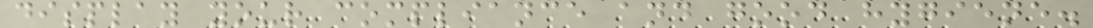display your compliance and good hygiene.
